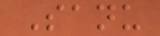Sanu
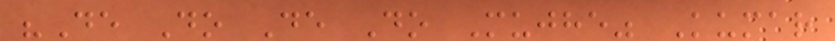"De Do De Do Mujhe" Kumar
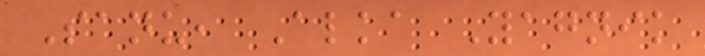Sanu, Alka Yagnik
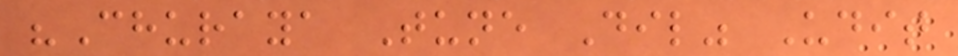"Churaya Tune Dil" Udit
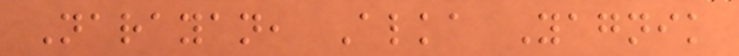Narayan, Alka Yagnik
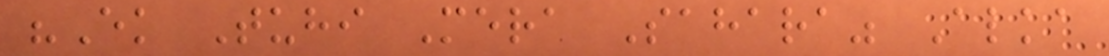"Ek Tuhi Mera Sahara" Alka
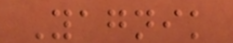Yagnik
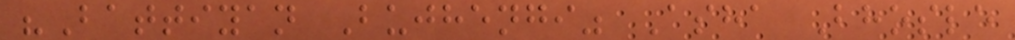"Battiyan Bujhengi" Asha Bhosle
